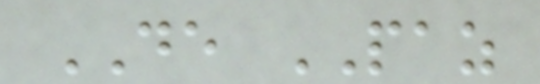DE PAZ
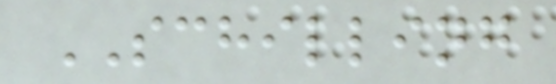SCHILLING
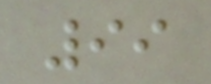99
